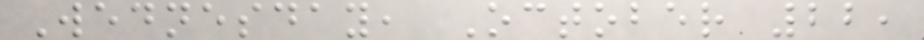Wednesday, October 22,
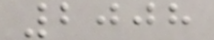2008
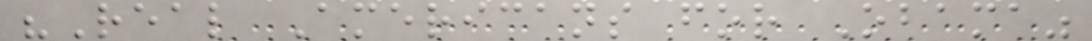"Real Americans for Obama"
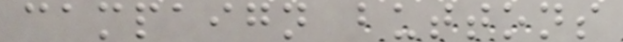campaign buttons
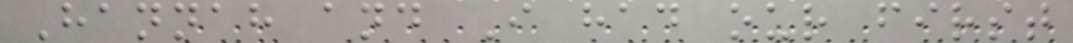Hannah and I had our first
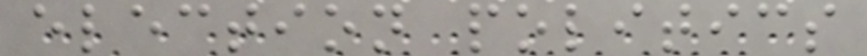election politics
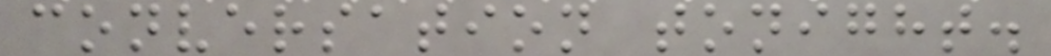conversation tonight.
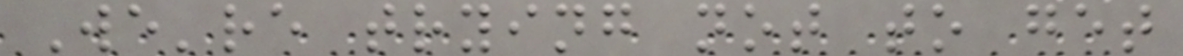We're trying not to get
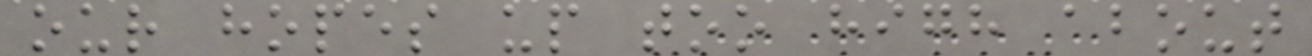our hopes up too high about
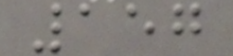157
